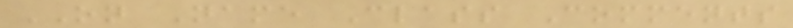ON Name Class Comments
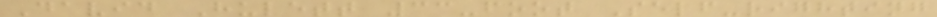David Hulett 33-foot Self-righting
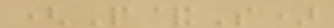(P&S)
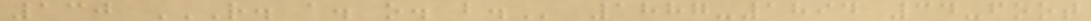130 R. A. O. B. 1887-1894 34-foot
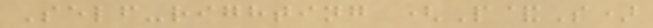Self-righting (P&S)
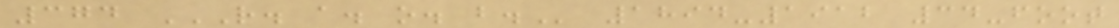374 R. A. O. B. 1894-1912 34-foot
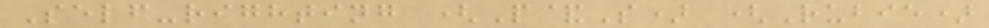Self-righting (P&S) (Rubie)
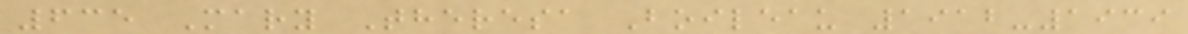635 Mary Theresa Boileau 1912-1939
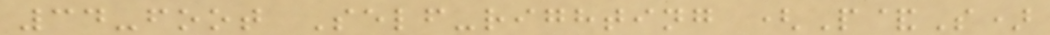34-foot Self-righting (P&S)
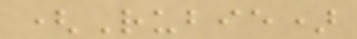(Rubie)
